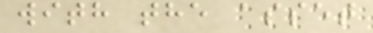with the asset
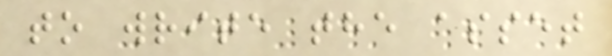to write the asset
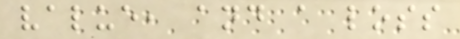value, and a loss
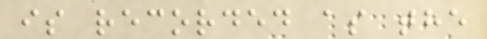is recorded as the
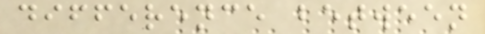difference between
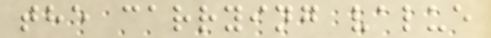the carrying value
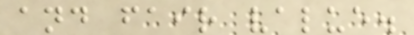and fair value.
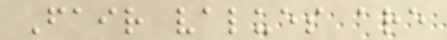Fair values are
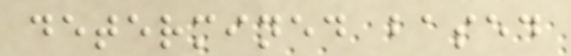determined based
